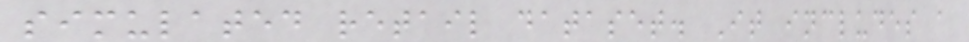simulated retail dataset. It includes a
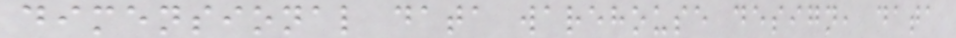dimensional data warehouse design, data
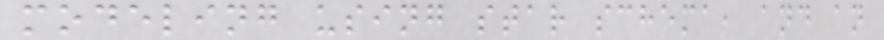modeling using star schema, and an
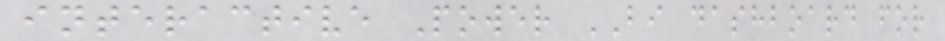interactive Power BI dashboard for
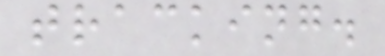tracking.
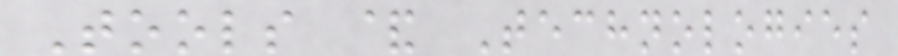Tools & Technologies
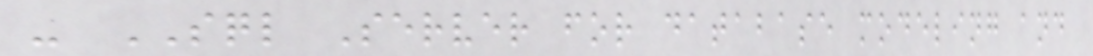- SQL Server for database modeling and
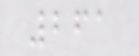261
